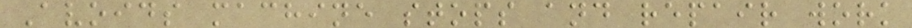Avoids machine stops and repair work
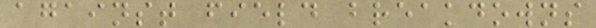against field breakdowns
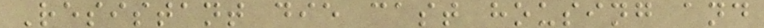Resistant die cast housing and
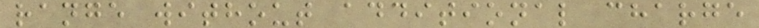range without additional charge
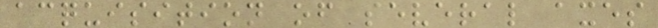acquisition of several axes
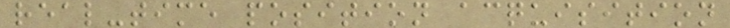real-time position acquisition
